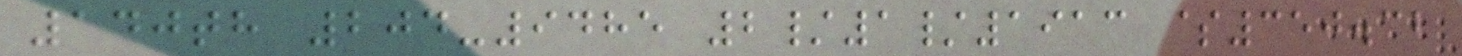140th 204-9485 2/1/1913 $350.32
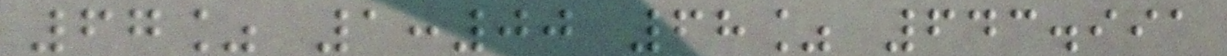67% 1:00 68% 643.991
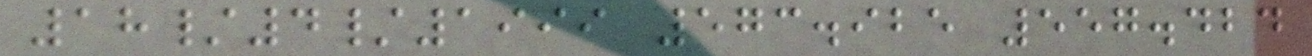18/4/1999 573.925 557.424
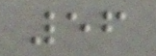56
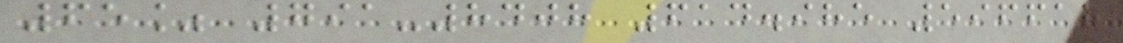65% 791-8408 614.985 596618
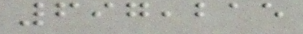697,215
